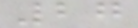27
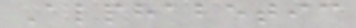Alphabetic
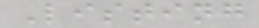Listing
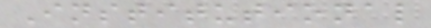Institutional
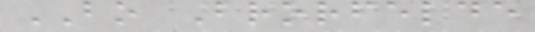BO Brorfelde
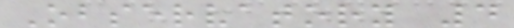Observatory 4
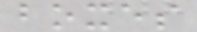boxes
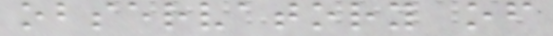observatory of
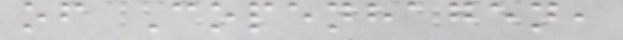of Copenhagen,
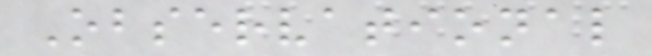Observational
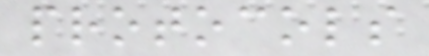protocols
